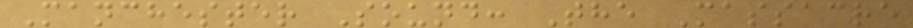Manchester Sound: The Massacre
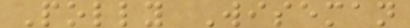Polly Wiseman
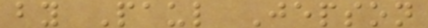by Paul Jepson
